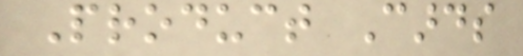Product Cards
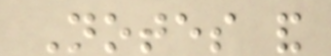Notes and
